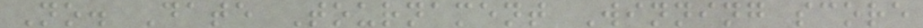No. Date Tournament Winning score
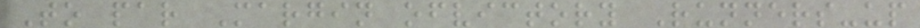To par Margin ofvictory Runners-up
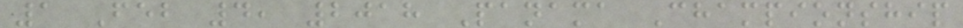1 Feb 4, 2018 Panama Championship
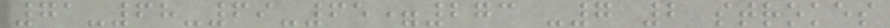71-68-69-65=273 -7 2 strokes
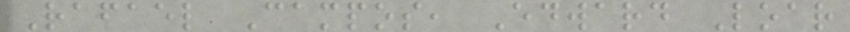Rafael Campos, Edward Loar
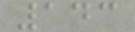143
